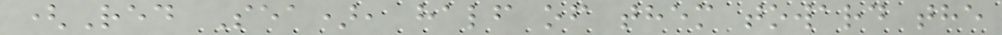(Red Sea), half of them toward the
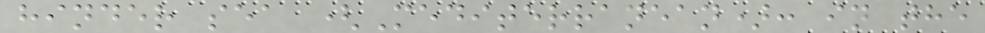hinder sea (Mediterranean): in the
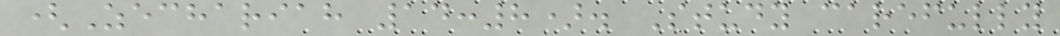(Zechariah 14:8). Study carefully
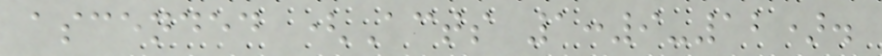ascended (Acts 1:9-12).
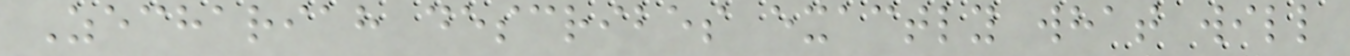Zechariah describes exactly what will
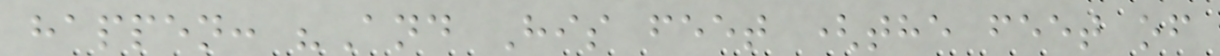happen: "And His feet (the feet of
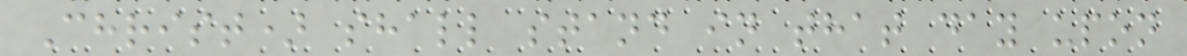Christ) shall stand in that day upon
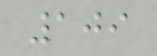109
